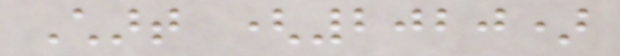Chart (2020)
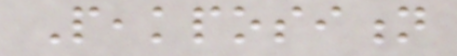Peakposition
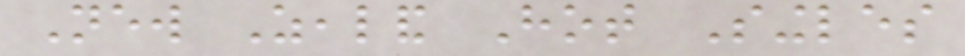New Zealand Hot Singles
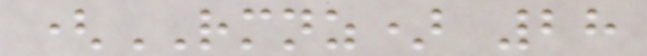(RMNZ) 28
